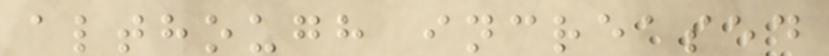although increased
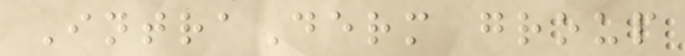IntraDerm group
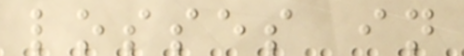losses in
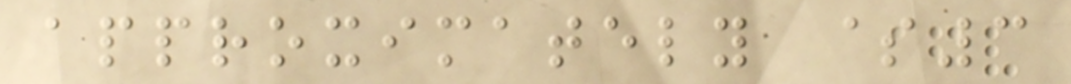approximately $3
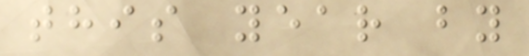this year by
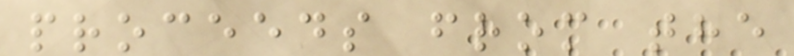proceeds from the
